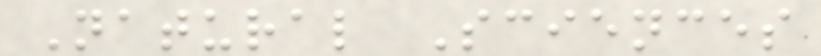Natural Sciences
